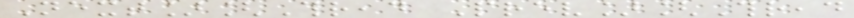Next][Thread Prev][Thread
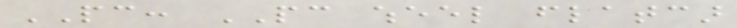PC: PC wheel flatcar
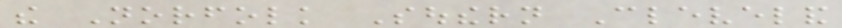the Norfolk Southern Cleveland
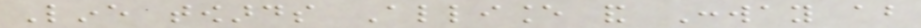Line towards Alliance and Conway about
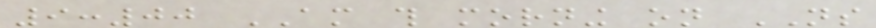9:00 AM this morning on NS
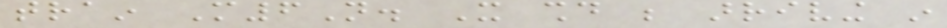train M6N. It should be arriving in
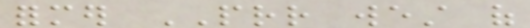former PRR west of
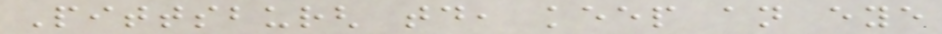Pittsburgh today, keep an eye
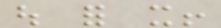out for it!
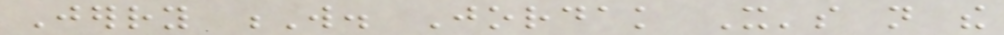Jerry W. Jordak It's not the
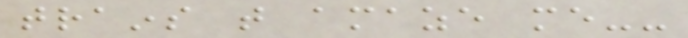trains that amaze me--
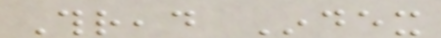Thread Index
